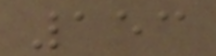153
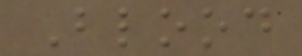Blood
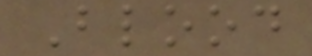Blood
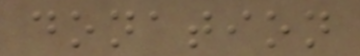donation
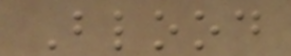Blood
